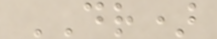DR)
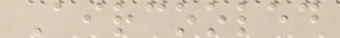Aircooled
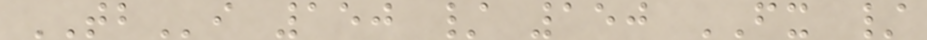TBi 150 / 150 FX /
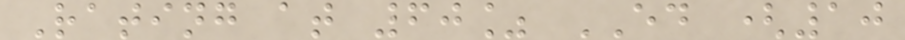Rating at 60% ED (10
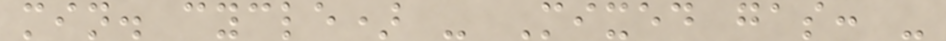min. cycle) - Mixed gas: -
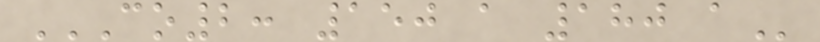CO2: 150 A 180 A
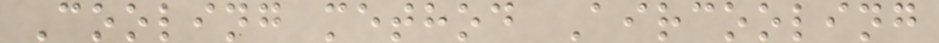Cooling method Aircooling
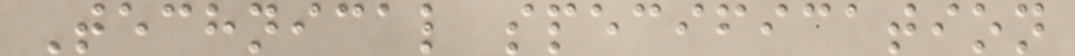Technical specification
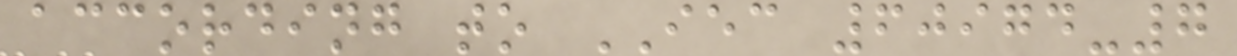according to IEC 60974-7
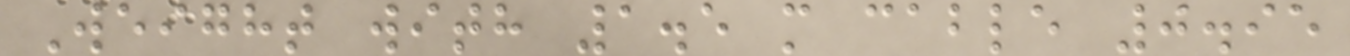Weight with 1.5 m cable 0.95
